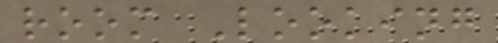room Looking
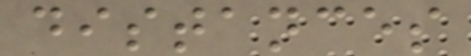distances
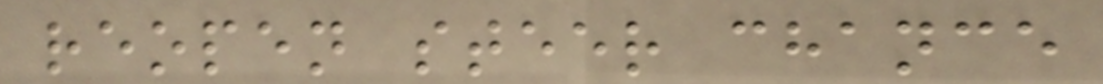reopen steer chance
